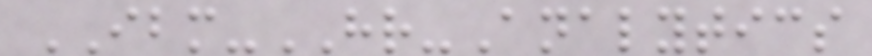IBM-HR-Analytics
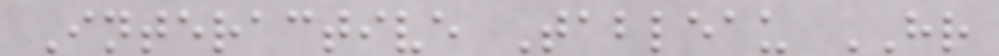Interactive Tableau HR
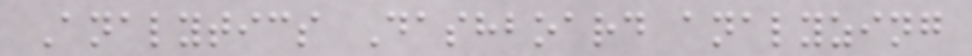Analytics Dashboard analyzing
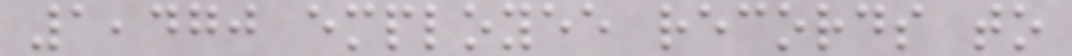1,470 employee records to
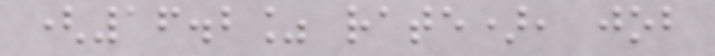(16.2% rate), job
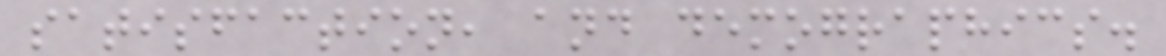satisfaction, and demographics.
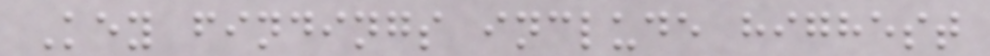Key findings include highest
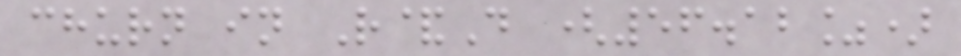churn in R&D (56.12%)
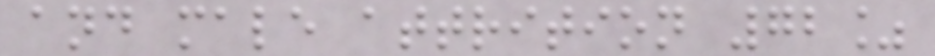and male attrition 72%
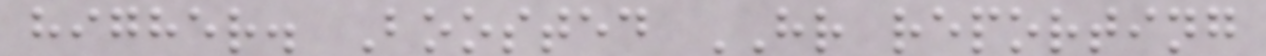higher. Boosted HR reporting
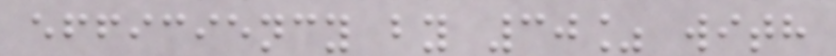efficiency by 30% with
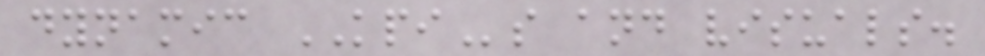dynamic KPIs and visuals.
